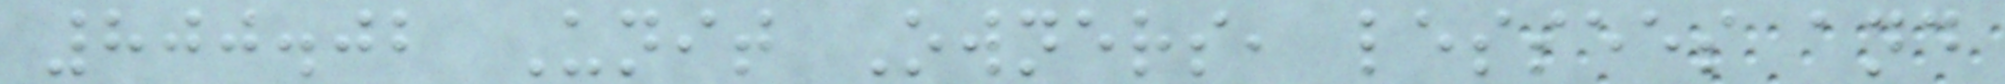800.02 Unit Owners, lessees and
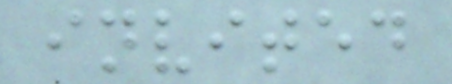invited
